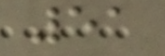51
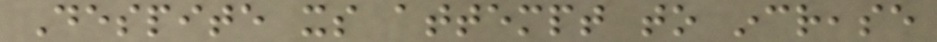Despite its attempt to increase
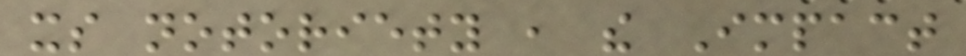its notoriety , the Impact
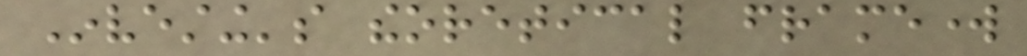Investing's theoretical framework
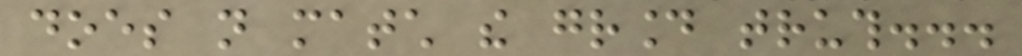does not match the ground truth...
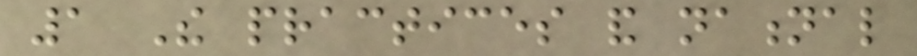1 The practices and national
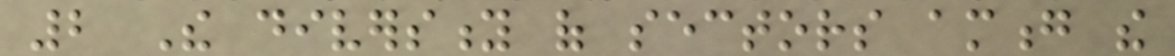2 The diversity of sectors among the
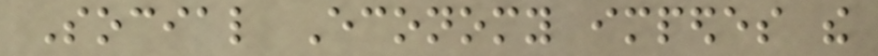Social Economy impedes the
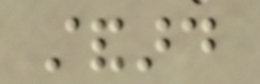standard
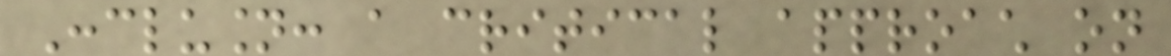Conclusion: a critical approach on
